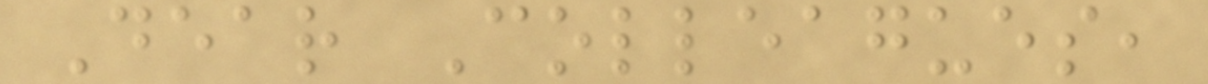Dear Colleagues,
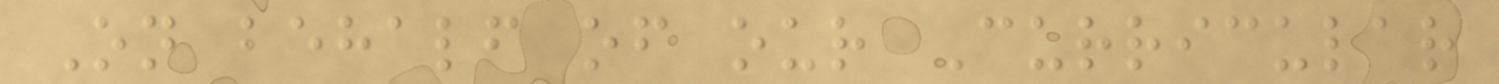On behalf of our Curricular
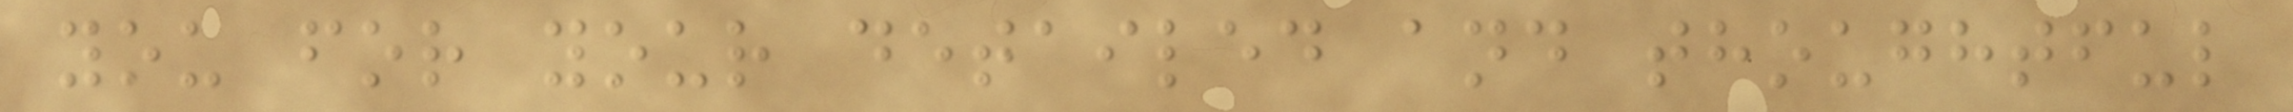you for your detailed and thoughtful
